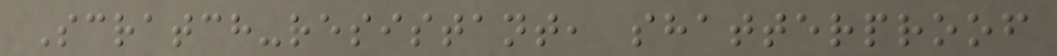Scratch-resistant, shatterproof
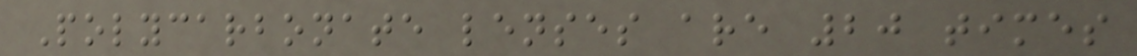Polycarbonate lenses are 20 times
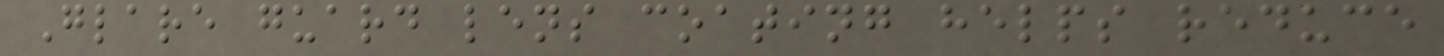Glare guard lens coating helps reduce
